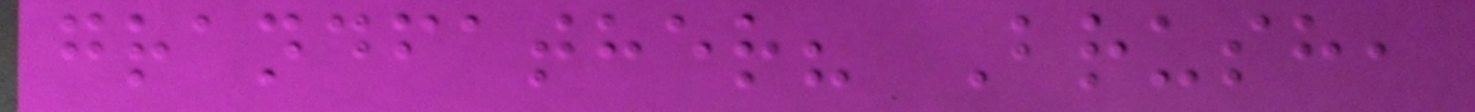grandfather? Brush,
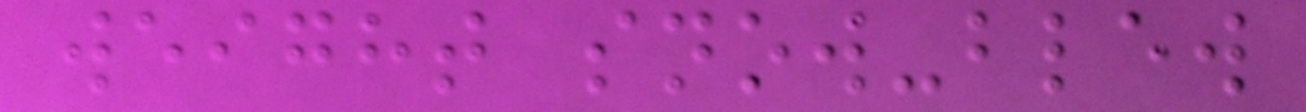weight snow-blew
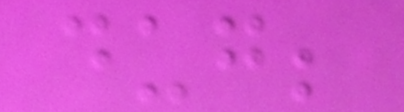dug;
